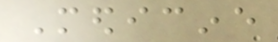Medicine
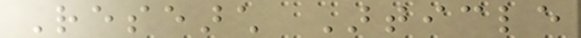Research Article
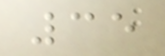35
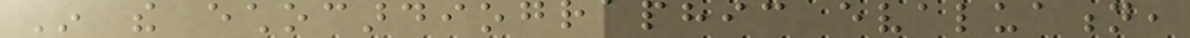In the echocardiographic evaluation,
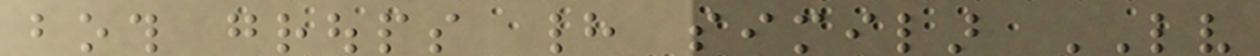both groups had similar LV
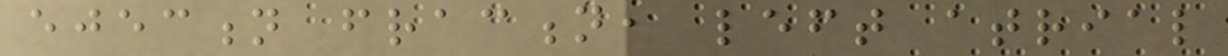ejection fraction, left atrial
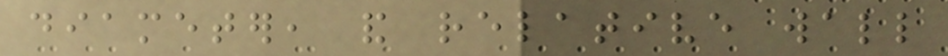diameter, and relative wall
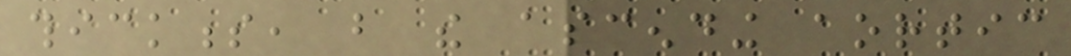thickness, but the ascending aortic
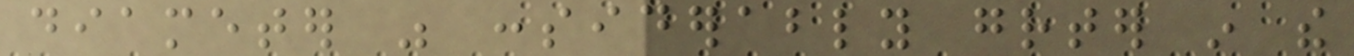diameter was considerably greater in the
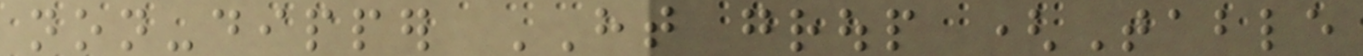non-dipper HT group (Table
